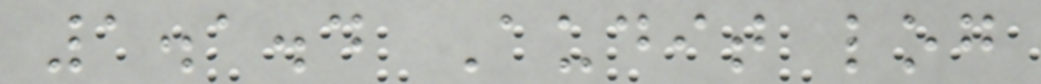1.1.4 Audit log
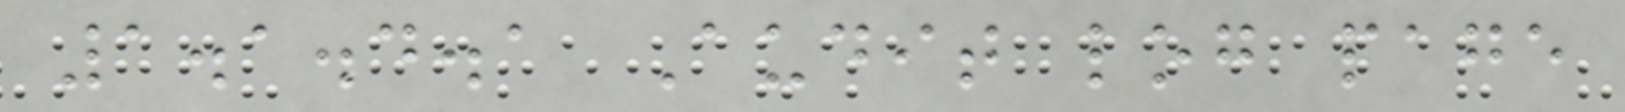1.1.4.1 Audit log page
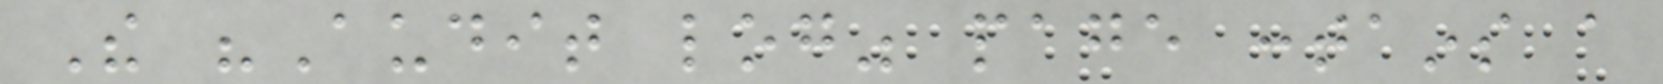The "Audit log" page contains a
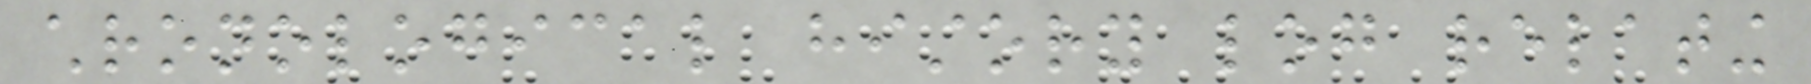chronological history log relating
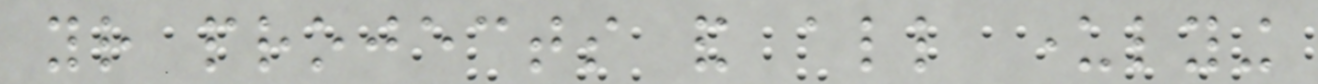your projects and all underlying
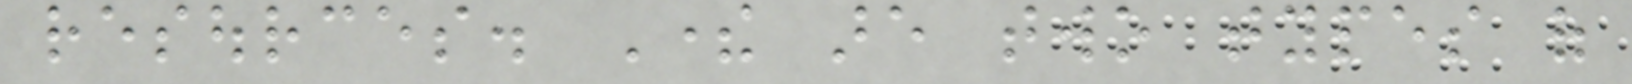resources. There are two types of
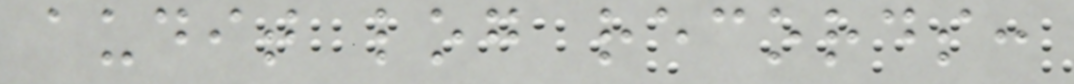audit log records:
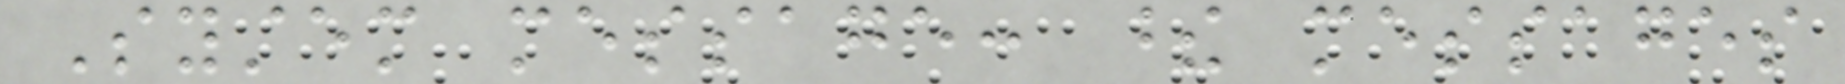System message: these messages
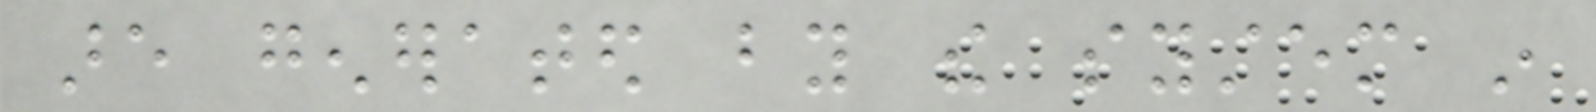are generated by the system in
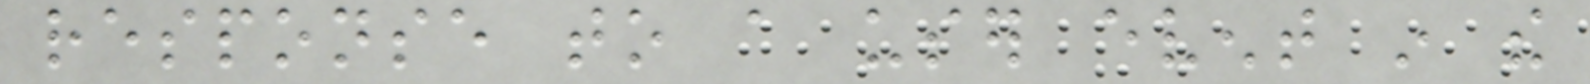response to a user event in the
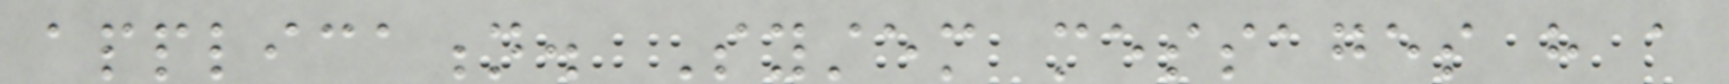application. System messages have a
